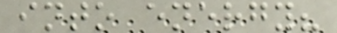into energy?
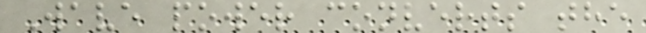Wave power converts the
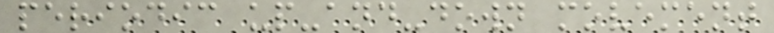periodic up-and-down movement
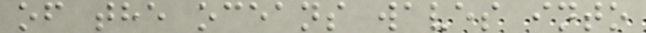of the oceans waves into
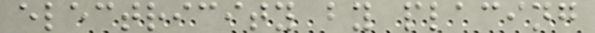electricity by placing
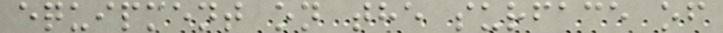equipment on the surface of
